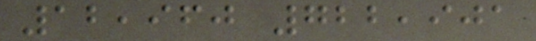12,960 722,901
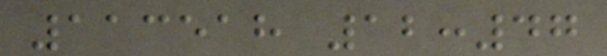113518 12:47
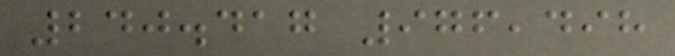240.417 976,498
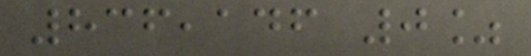836,146 0%
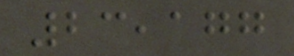23,177
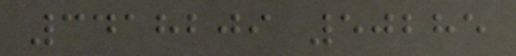3418209 50285
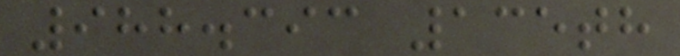988.393 135th
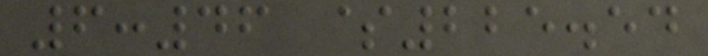6:46 $225.54
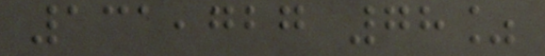131,727 78%
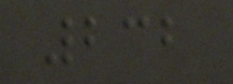232
